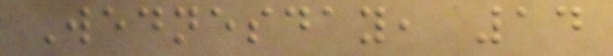Wednesday, 14
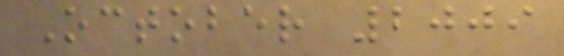October 2009
